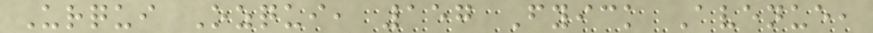Urqui Ozqui, 157 Fyick Avenue,
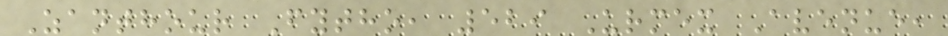Zanthour Fytho, 529 Urmex Avenue,
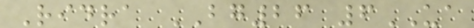Ridra BG26 6UA
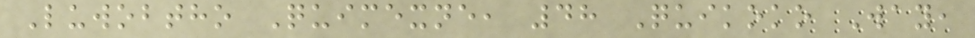Luwobtho Quimexne, 48 Quikoko Way,
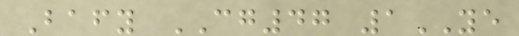Bafy CG47 1YE
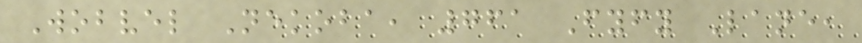Wobvel Nekoba, 761 Fyfy Lane,
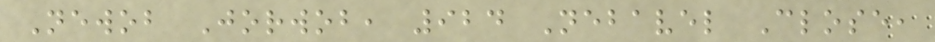Newob Jorwob, 924 Nebavel Close,
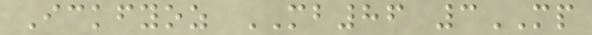Ickfyoz MB86 3MP
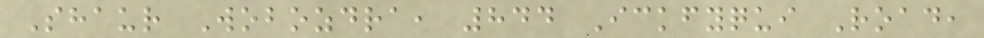Shaur Wobozdra, 844 Ickfyqui Road,
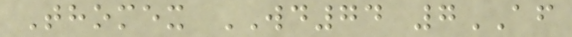Thomex WD74 7AF
